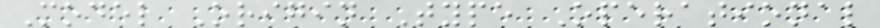Model Origin Type Operational
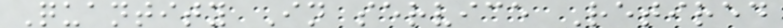Quantity In service Retired
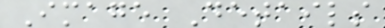Image Details
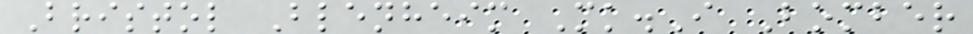Bristol Blenheim Mk.I Bomber
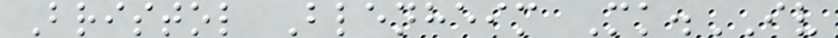Bristol Blenheim Mk.IV
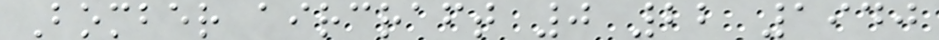Bomber aircraft 0 22 1940
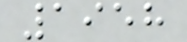1958
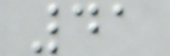41
